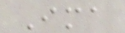Ima
